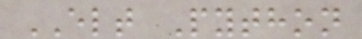ELT Python
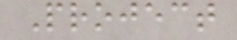Project
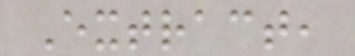Extract,
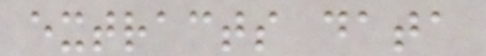extracts data
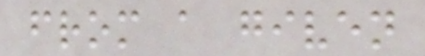from a given
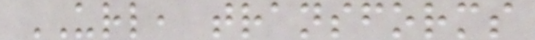URL, transforms
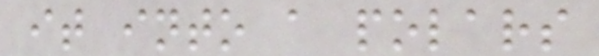it into a polars
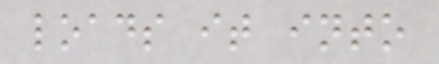loads it into
